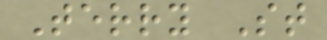Terry St
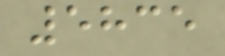5835
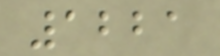1221
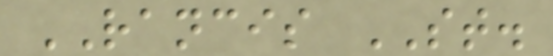RANCIS ST.
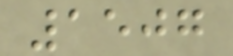1507
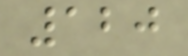120
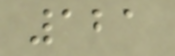121
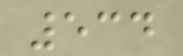534
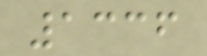1336
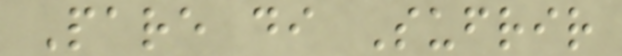Pare di Sufrir
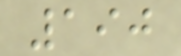190
